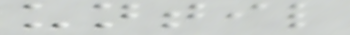until
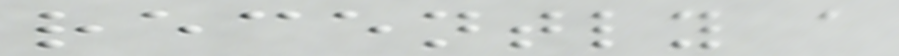recently a
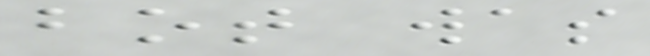bot was
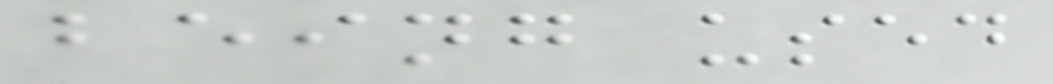being used
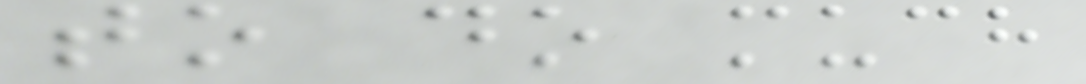to do much
